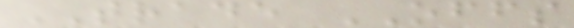TRADE OFFS
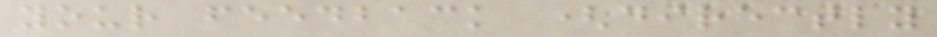your feedback (directly
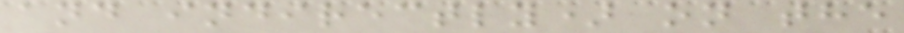and indirectly) on the
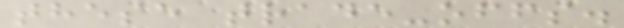these trade-offs.
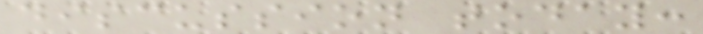discussion today:
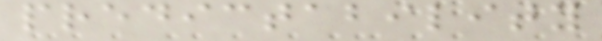predictability
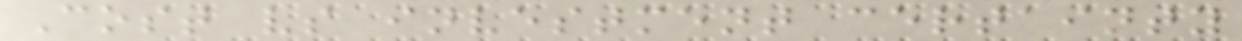Cost vs investment certainty
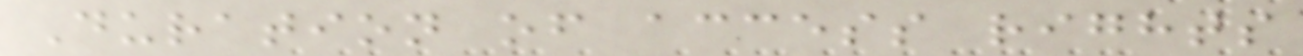Duration of access rights
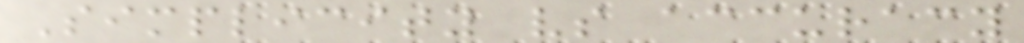Simplicity vs accuracy
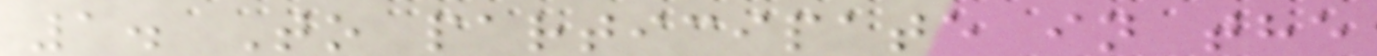1. To participate in the
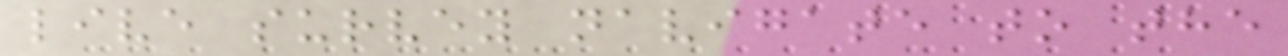live survey navigate to the
